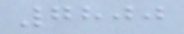7800
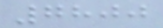7800
